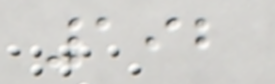192
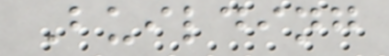Building
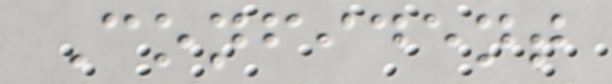Confident
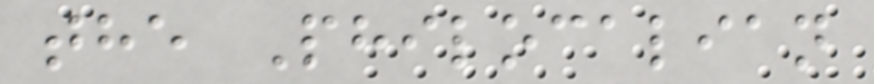the Philocalian
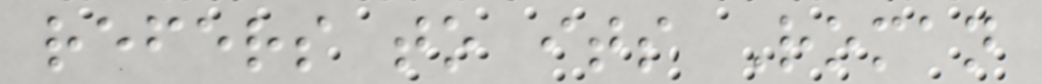refers to its Roman
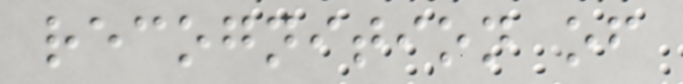recognition of
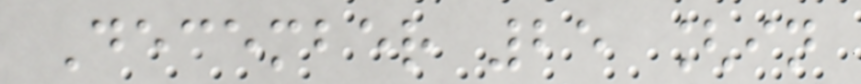December 25 [in
